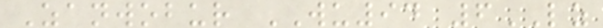Zanwobur WU94 6LZ
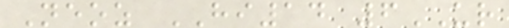Neoz HI14 6UR
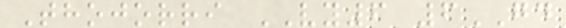Thojorri VY6 6GD
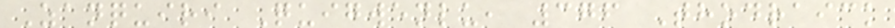Zanquiri Quigwenlu, 376 Thodraick
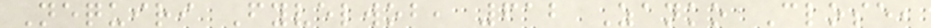Nequiri Fyvelwob, 612 Zanko Close,
